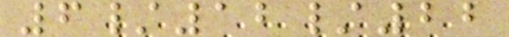6/12/22
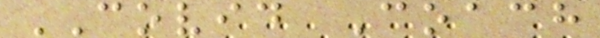COVID Coach
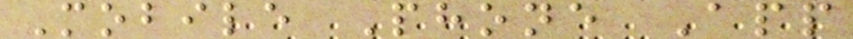Mobile Phone App
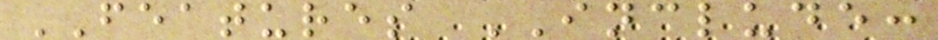FEATURES INCLUDE:
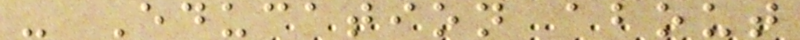- Education about
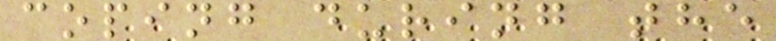coping during the
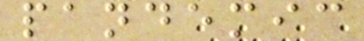pandemic
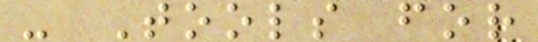- Tools for
